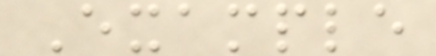Example
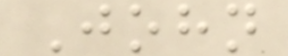John
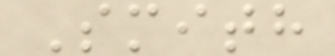Smith
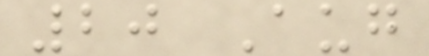20 Aug
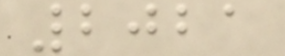2021
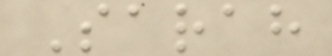Sarah
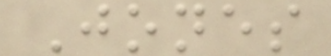Jones
